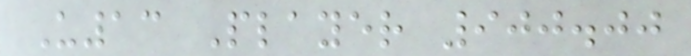U13 Player 900.00
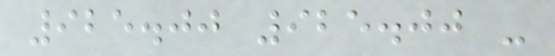925.00 925.00 -
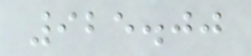925.00
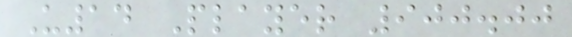U14 Player 900.00
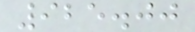925.00
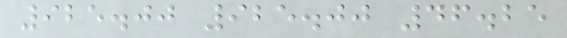925.00 925.00 46.25
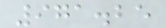971.25
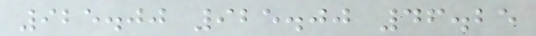925.00 925.00 46.25
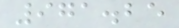971.25
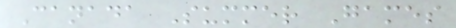Canada Summer Games
